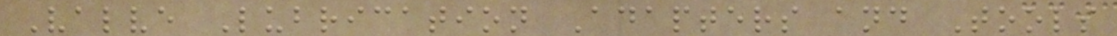Valve Lubrication Adapters and Tools
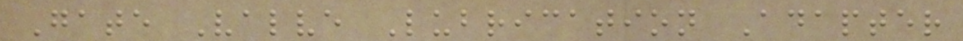Gate Valve Lubrication Adapter
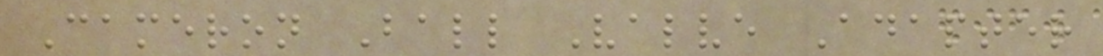Cameron Ball Valve Adapter
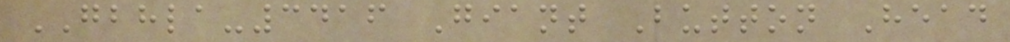GBHLA-3416 Giant Button Head
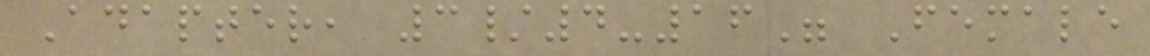Adapter, 3/4-16" Female
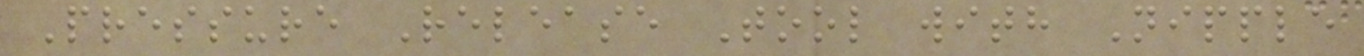Pressure Release Tool with Nipple
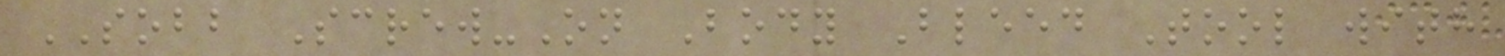SOBB Screw-On Body Bleed Tool with
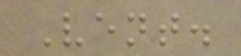Vent.
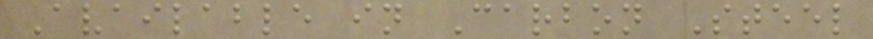Available in Carbon Steel
